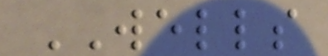WELLS
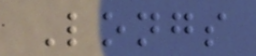Longs
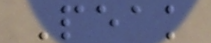Peak
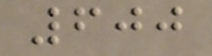600
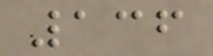136
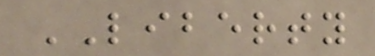LIBERTY
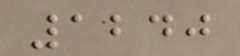1240
